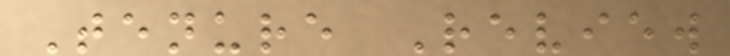Tenure Review
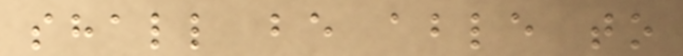shall be able to
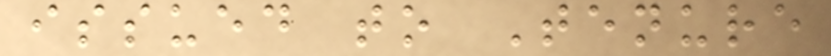issued to Tenure
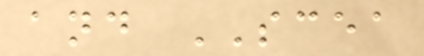and SCEA
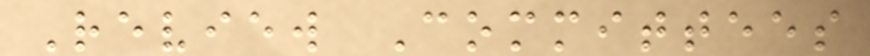Review Committees
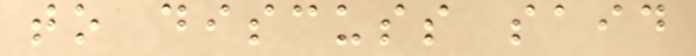to discuss said
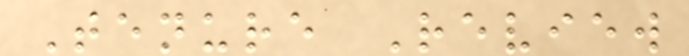Tenure Review
